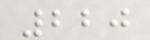220
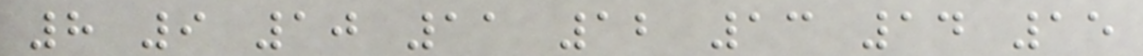8 9 10 11 12 13 14 15
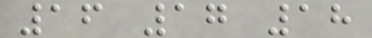16 17 18
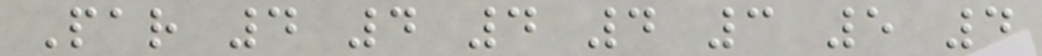Par 4 4 4 4 3 5 4
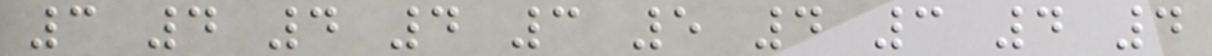3 4 4 4 3 5 4 3 4 4
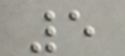5
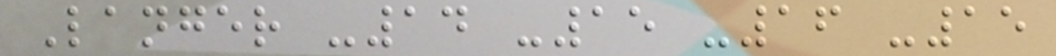Langer -14 -15 -16 -15
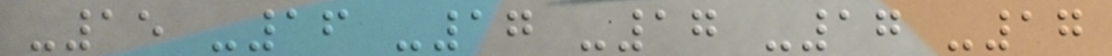-15 -16 -17 -17 -17 -17
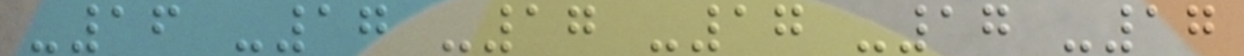-16 -17 -17 -17 -17 -17
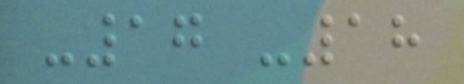-17 -18
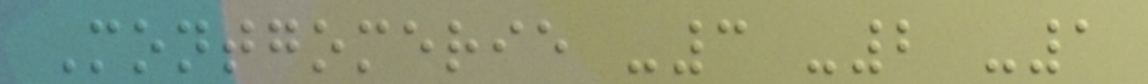Montgomerie -3 -2 -1
